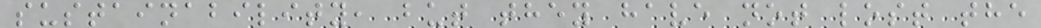sustainability, but they have not lost the
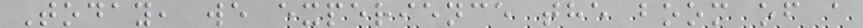Today, we experience the boom of a
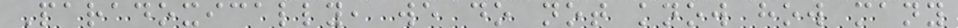Paradoxically, we do not know how many
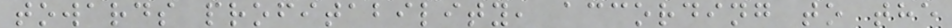towards profitability, according to the
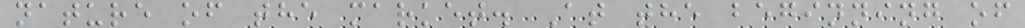nature of the market. At the beginning of
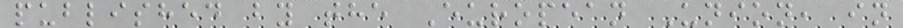published by the European Union, in
